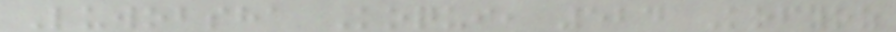Luwobsha Koqui, 524 Kofyoz
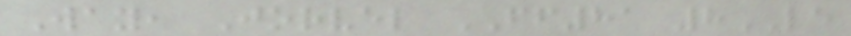Way, Jorvel FF81 8LE
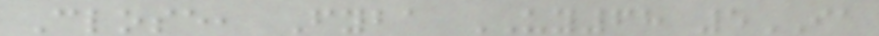Close, Fyba UY68 5IA
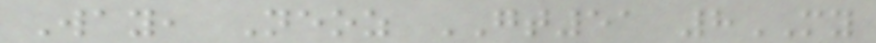Way, Neoz GT51 8MY
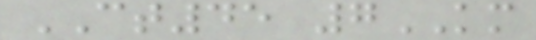CT45 7KM
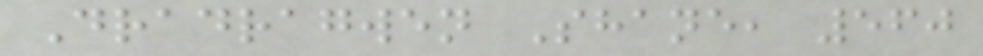Dradragwen Shane, 560
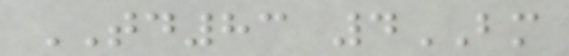TD83 4BM
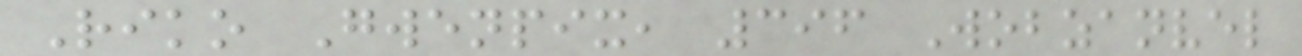Riko Gwenpix, 396 Wobzanvel
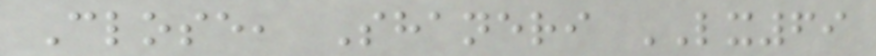Close, Shaneri LX69
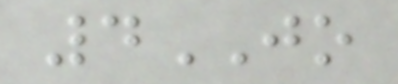4JO
